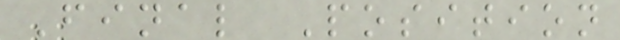Final Position
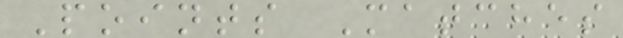Points Matches
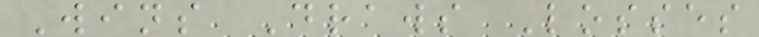Wins Draws Losses
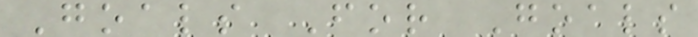Goals For Goals
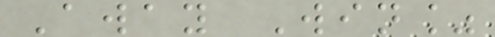Away Win%
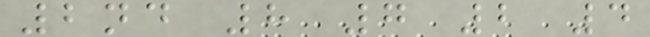2nd 8 7 2 4
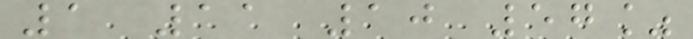1 11 10 57%
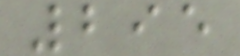295
